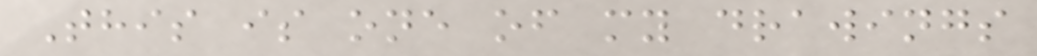This is one of my drawings
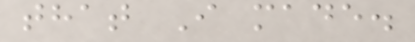that I made.
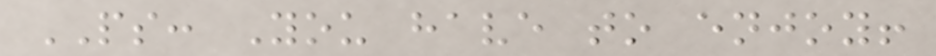PS: You have to enjoy!
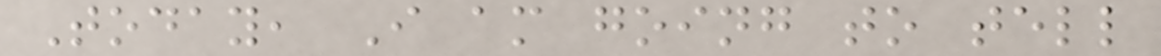Today, I am going to tell
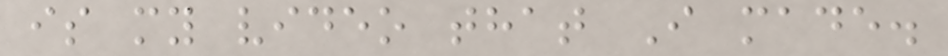is my video that I made.
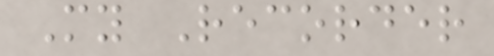My Recorder
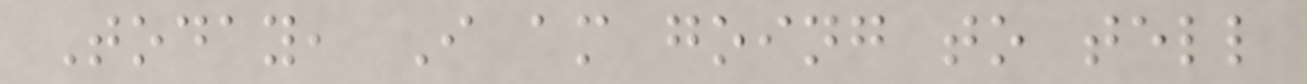Today, I am going to tell
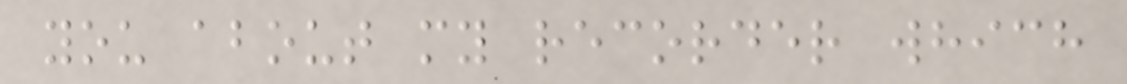you about my recorder which
